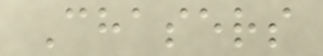Chasers
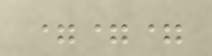===
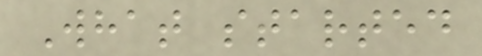What started
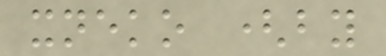xneko (by
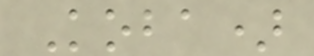Koba)
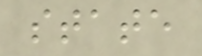state
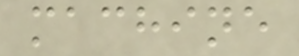machine
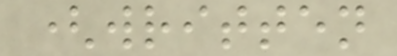(written
